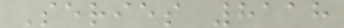Series 8118
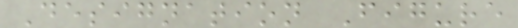Designation Figure
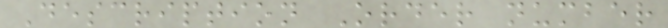Description Order number
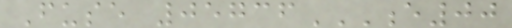Fuse 05736E00
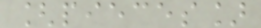[pieces]
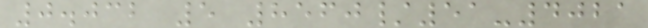0.032 5 8560/51-4021
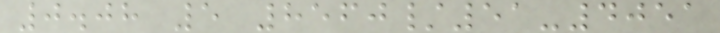0.08 5 8560/51-4051
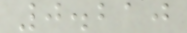0.210
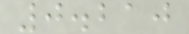0.210
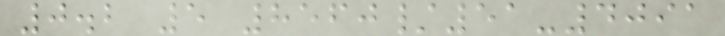0.2 5 8560/51-4091
